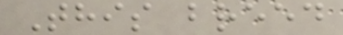This breed
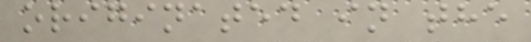originated in the
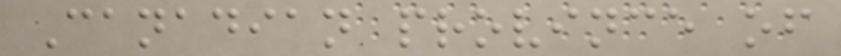Canadian province of
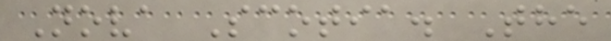Nova Scotia. The
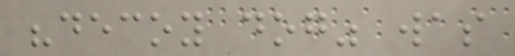"decoy dog" was
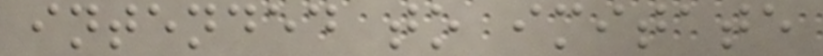intended to imitate
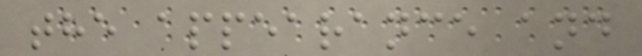the appearance and
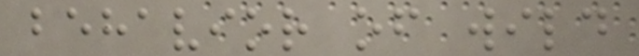behavior of wild
